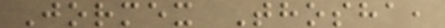Jormex Thosha,
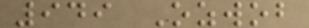949 Ozwob
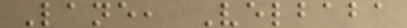Lane, Velbaba
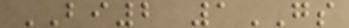BI2 1GS
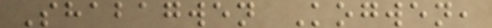Shabagwen Kogwen,
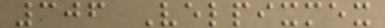306 Velpixmex
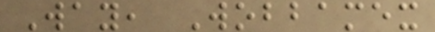Way, Wobbamex
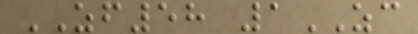ZF58 1ZC
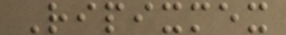Ripixmex
